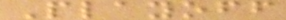Playoff
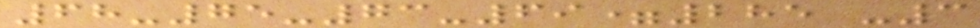68-75-73-69=285 -3
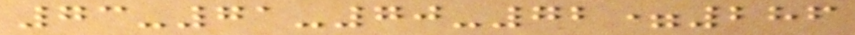73-71-70-72=286
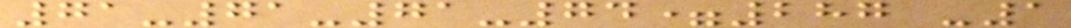71-71-71-74=287 -1
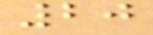20
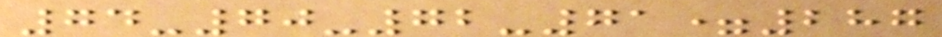74-70-72-71=287
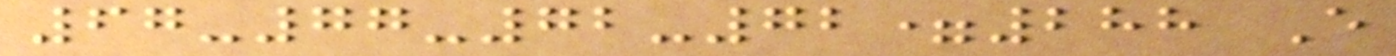67-77-72-72=288 E
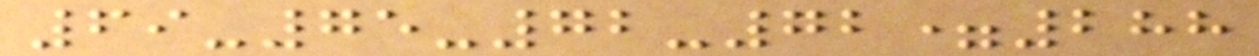69-75-72-72=288
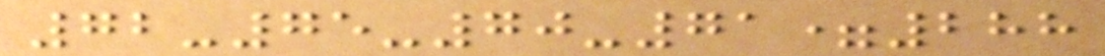72-75-70-71=288
